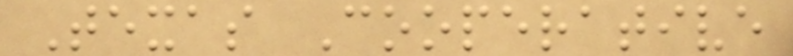Texas Cooperative
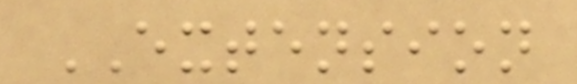EXTENSION
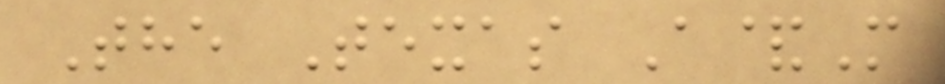The Texas A&M
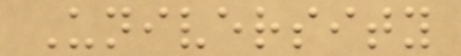University
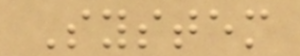System
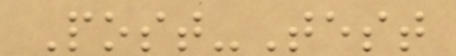Post-Test
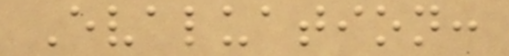Evaluation:
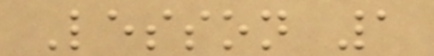Lesson 1
